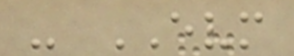- EVM
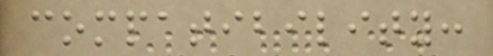compatibility:
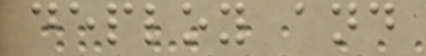deploy and
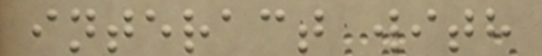interact with
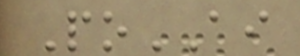PoAI
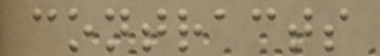contracts
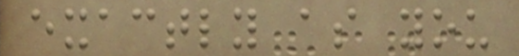exactly as you
